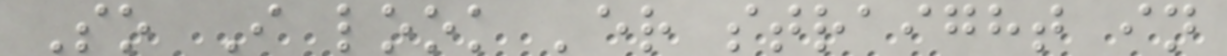So I look 'er straight in
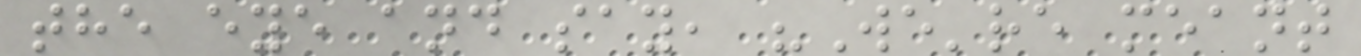the eye and say, "We're meant
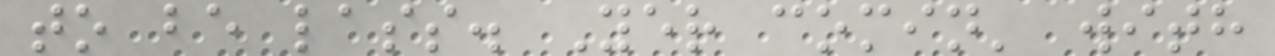to be lass. Yer comin' with
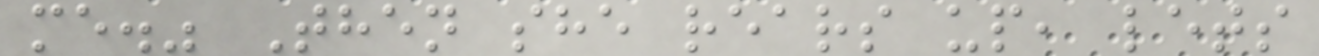me." Then she rears up, lets
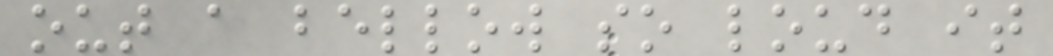out a bellow so loud it
